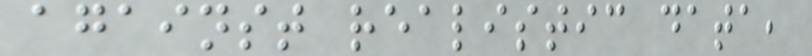against realistic data,
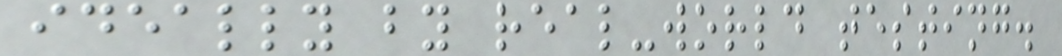ideally by real-world testing.
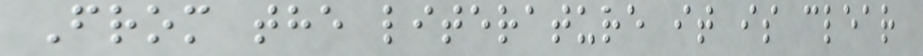From the literature it is clear
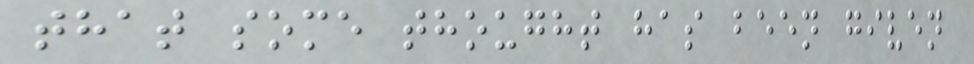that some thought has been given
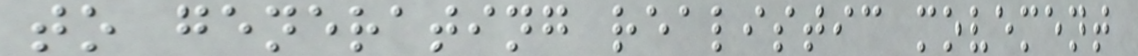to generating realistic movement
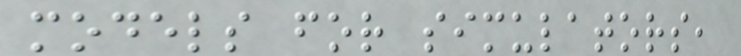models for simulators,
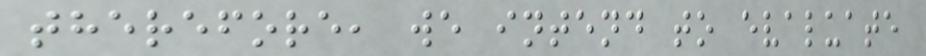therefore, we intend to evaluate
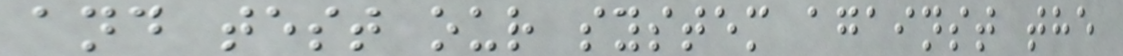and test our system against the
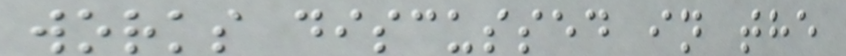works discussed in the
